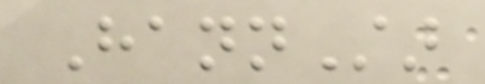HannStar
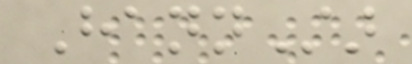HannStar
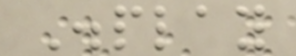Display
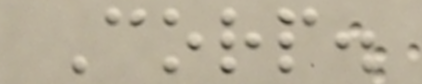Corp.
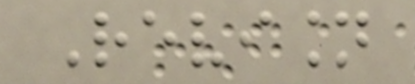Revision
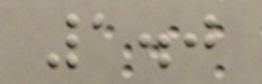1.0
